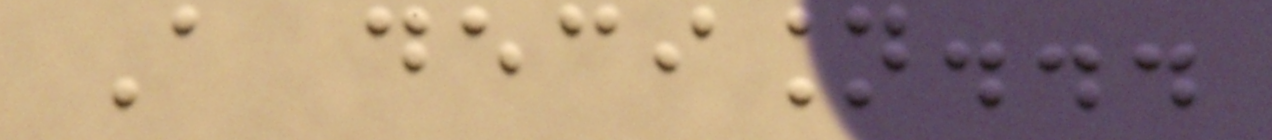A decision...
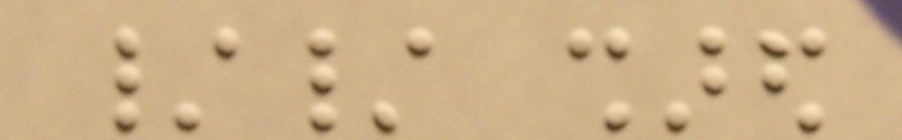// shared
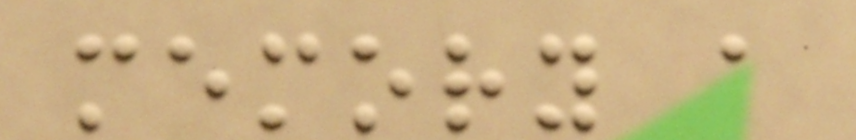memory a
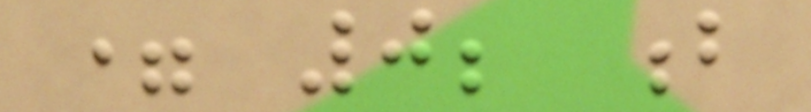= 0; b
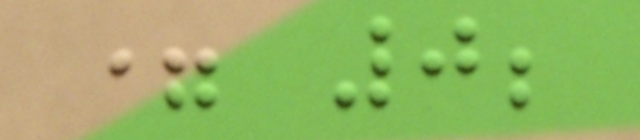= 0;
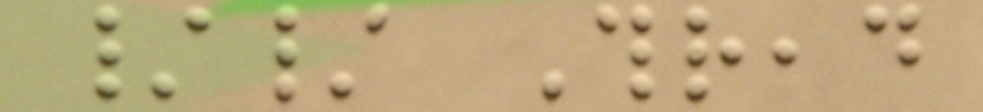// Thread
